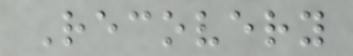Recovery
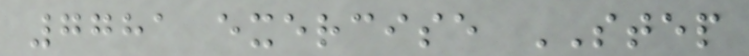7781 exercise STEP
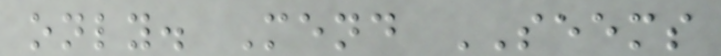only. Mend SEEMS
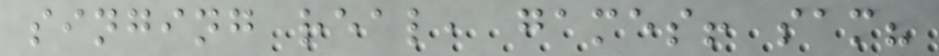singing real, games! sam?
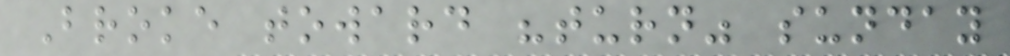Broke toward "turn" sunday
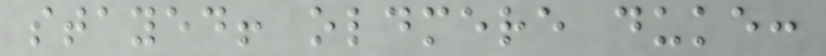stayed! oldmere duke:
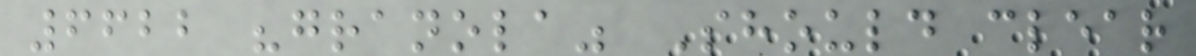6622 "granola" Should clear
